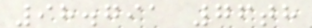98.791 76th
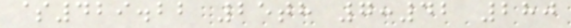$429.22 25th 7:42 280
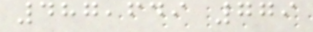487,649 779
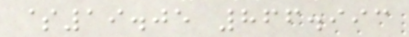$19.05 866.993
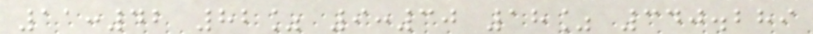11:42 82% 9:30 18% 340.289
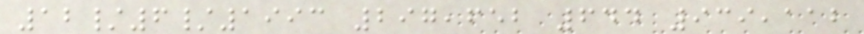12/6/1993 297,652 644 939,112
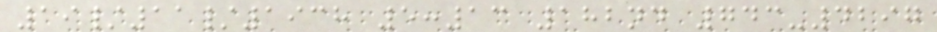19/11/1938 5:13 182nd 743-4297
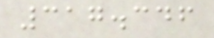317.346
